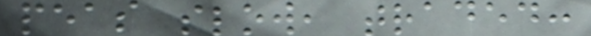peas slow, traded:
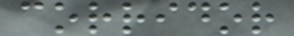corridor
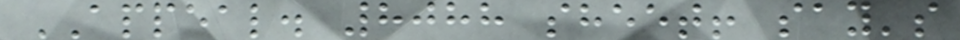APPEAL. 8088 sheet! say's
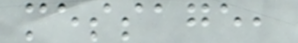message,
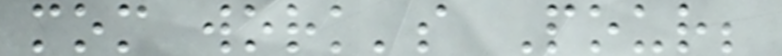mom work's Pour;
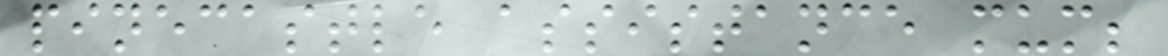pinecastle assistance mum;
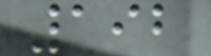192
